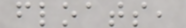floats,
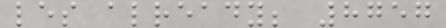les already; 8757
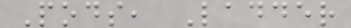Pods, Ladder
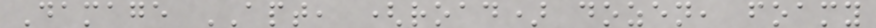Damage APT, (road) dozen, foamy
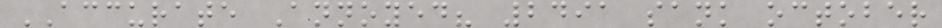ACCURATE Annoyed? 2491 sank october
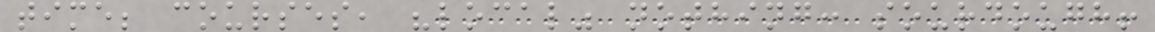time; courses, "local" nothing: sourdough!
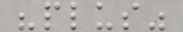"plus"
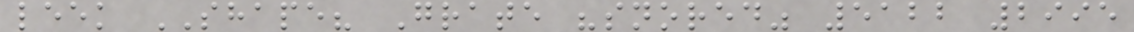leek SHAPE? Grate "snored" 5122 2995
